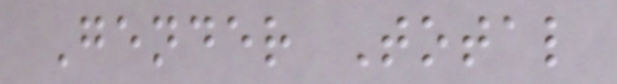Gender Total
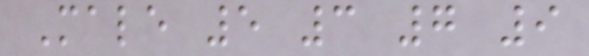Male 5 3 7 9
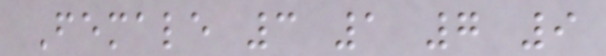Female 3 1 7 9
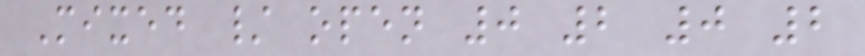Mixed / open 0 2 0 2
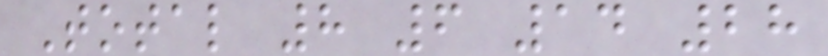Total 8 6 14 28
